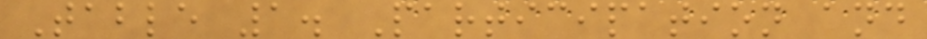Table 1. Participation and
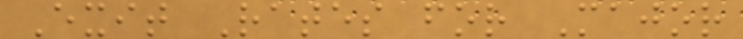Exit Rates for Major
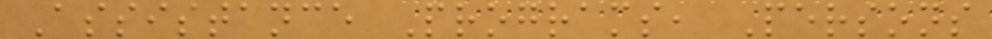Assistance Programs, Persons
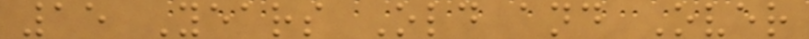15 Years Old and Over
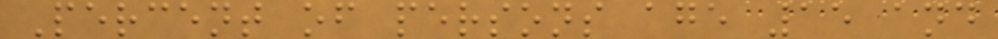Percent of persons age 15 and
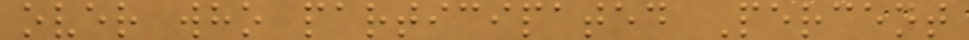over who participated Percent
